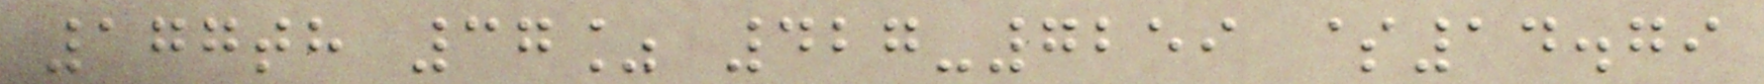177th 37% 427-7259 $14.79
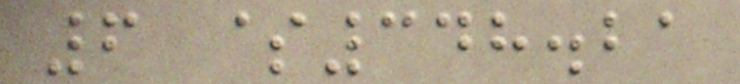6 $348.21
